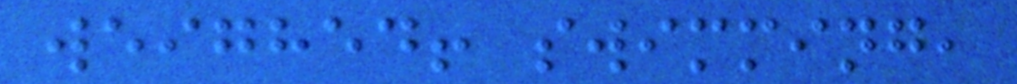weighed! swimming,
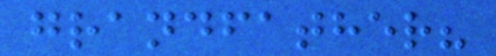grandfather?
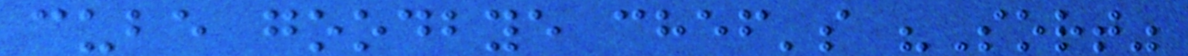cube goodbye chef's "Sort"
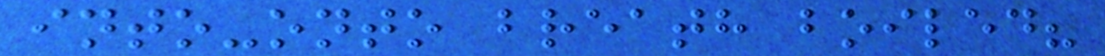into-onto breath boiled?
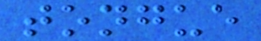tongue
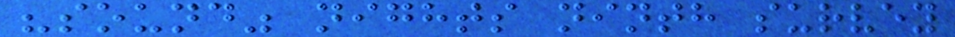"sound" nights ninth survey
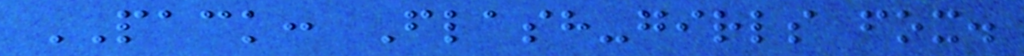PACK: Flash-girls fox.
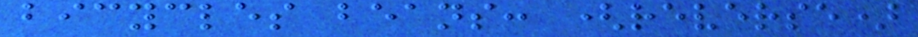bicycles beans: (reverse)
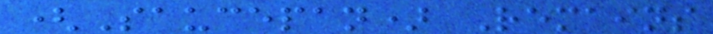(Saucepan) Remains
